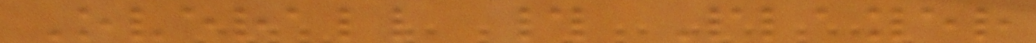Overall # Player
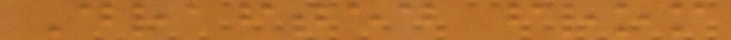Drafted from
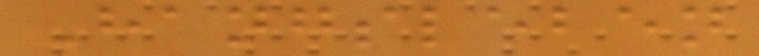Hangsleben
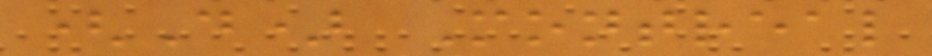(D) Montreal
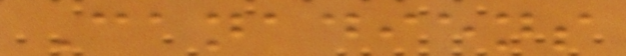Canadiens
